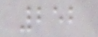252
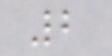2
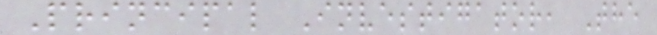Principal Investigator, The
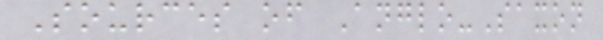Sources of Anglo-Saxon
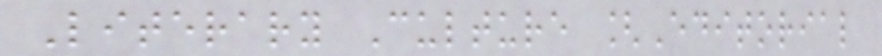Literary Culture [Editorial
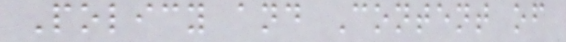Policy and Content of
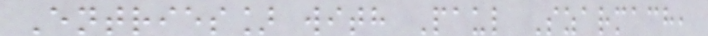Entries] with Paul Szarmach,
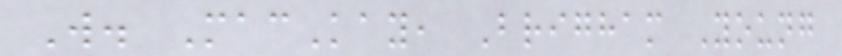W. MacKay, Brigham Young
